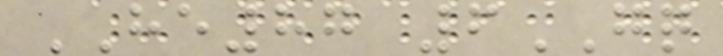HE87 6GQ
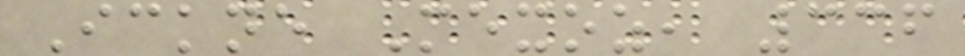Ickne Mexoz, 336
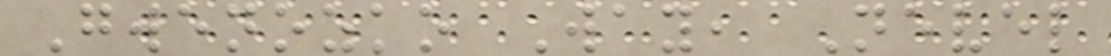Gwenozko Way, Nevel
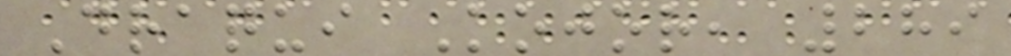Draqui Kojor, 289
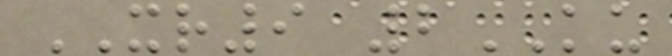XR9 2KU
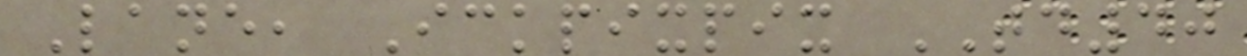Lane, Ickpixpix TD40
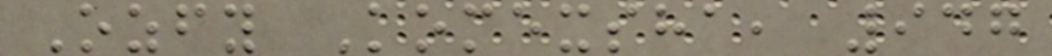Ozfy Komexsha, 947
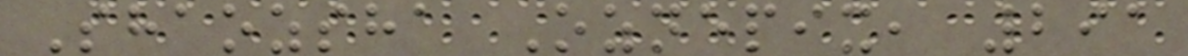Shaozsha Oznepix, 291
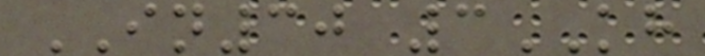IN30 3KH
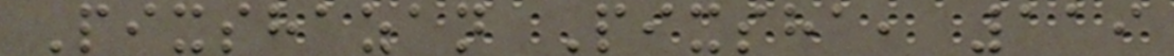Pixshazan Pixsha, 119
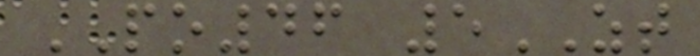PO46 5ZT
